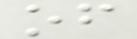of
